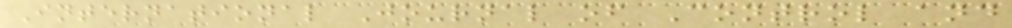International Journal of Control and
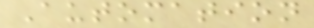Automation
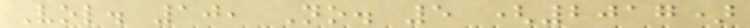Vol. 10, No. 5 (2017)
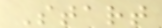Start
